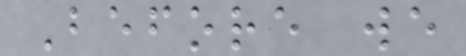Before we
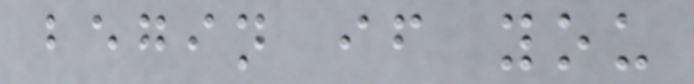begin if you
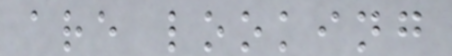are looking
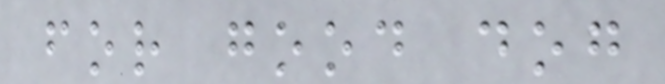for good dog
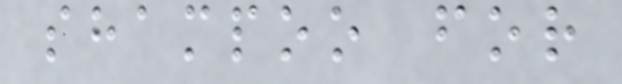shampoo for
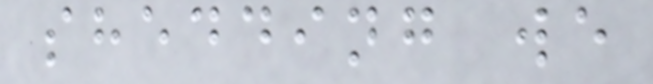shedding we
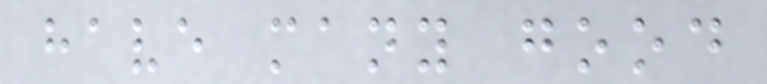have many good
